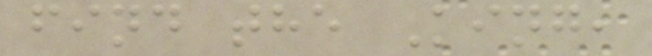find the King,
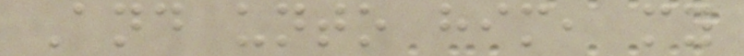And unto him, my
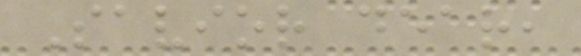Savior dear,
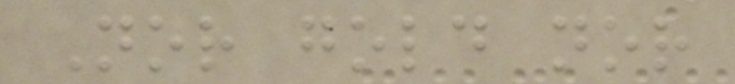Nor gold nor
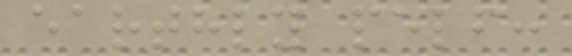earthly pelf:
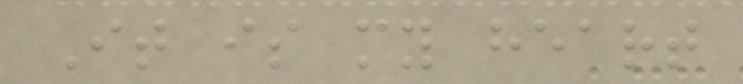It is my heart
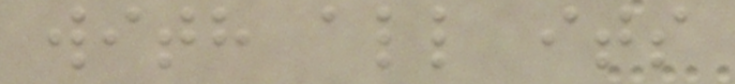with all its
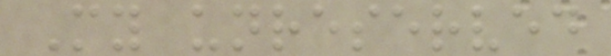My unreserved
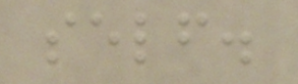self.
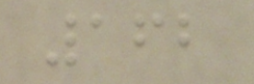162
